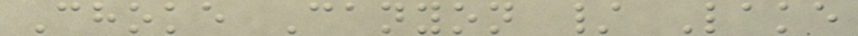Choke Canyon / Lake
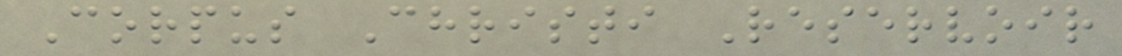Corpus Christi Reservoir
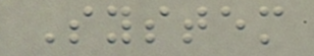System
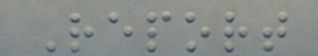Report
